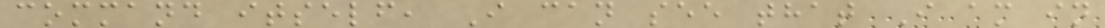command itself, I can see that I am in
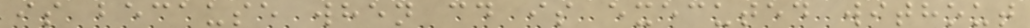is because when cd is executed without
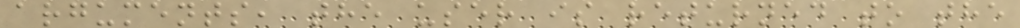arguments, the user is returned to the
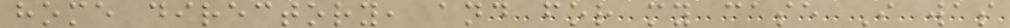home directory, and for my case I was
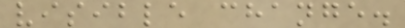visible change.
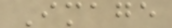Image
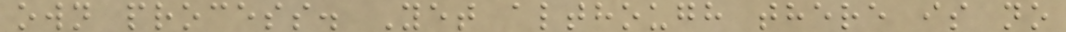own process. Yet although there is no
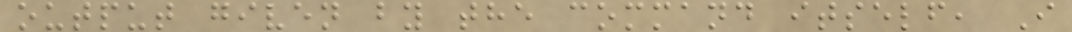output given by the command itself, I
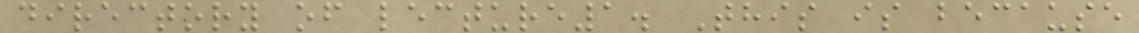directory of lecture1. This is because
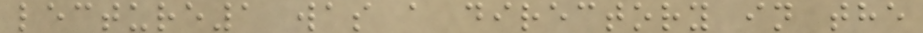lecture1 was a directory in the
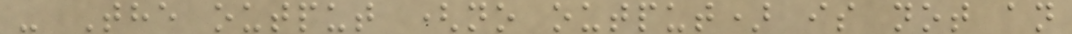- The output (no output) is not an
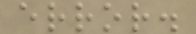error.
